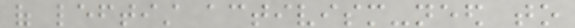of leftist activism-need to
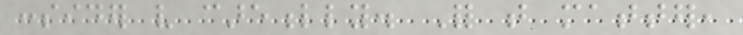consider very carefully. For that matter,
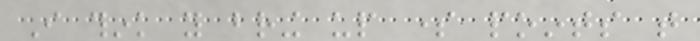I think you bring up some points that
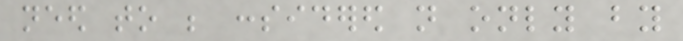need to be considered not only by
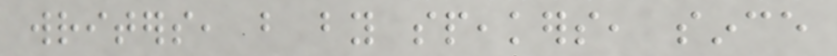writers, but by speakers, since
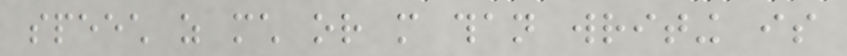speech as much or more than writing is
